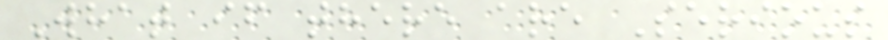What if there are Serious
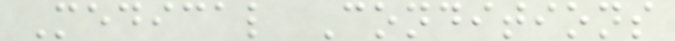Medical Conditions
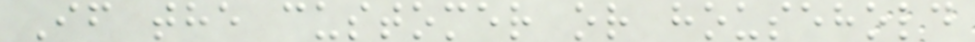If the customer or household
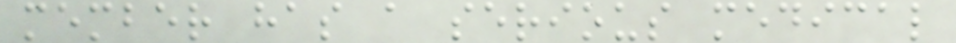member has a serious medical
